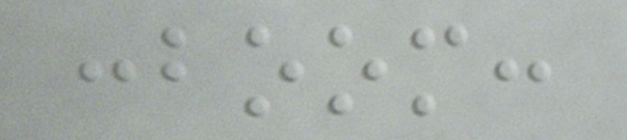:boom:
